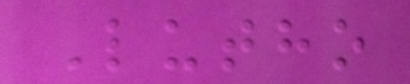Lutho
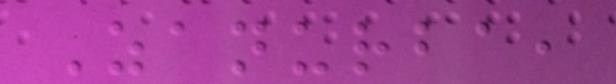Zanurba,
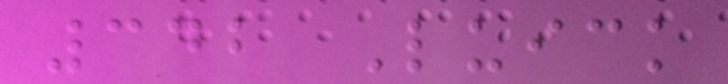342 Luick
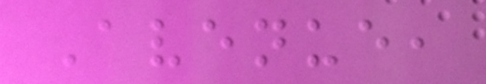Avenue,
